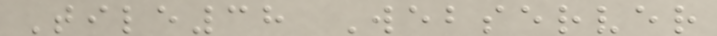Tile38 Webserver
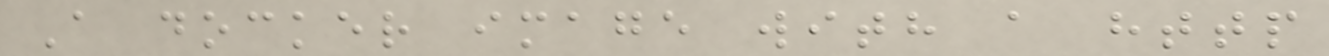A docker image with a http
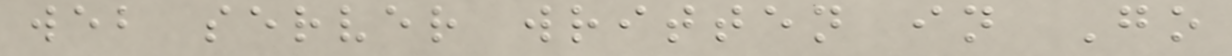web server written in Go
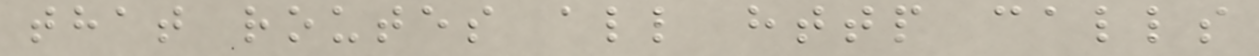that routes all http calls
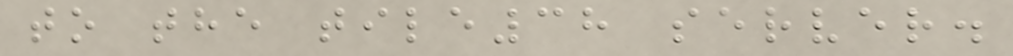to the tile38 server.
